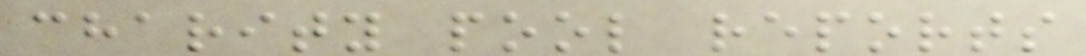charity pool reports
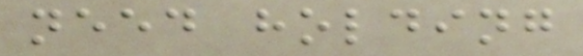need holding
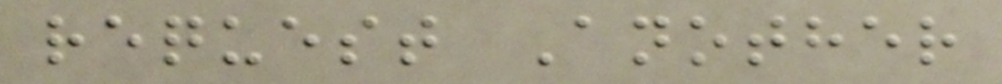request Another
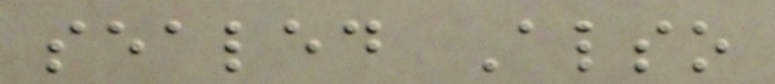sealed Also
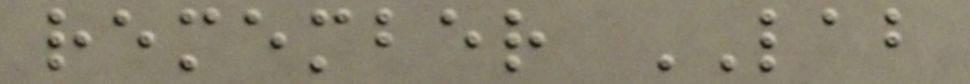remember LAB
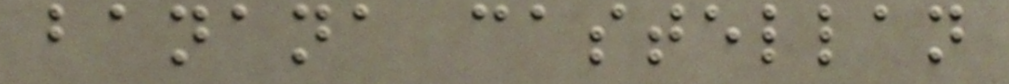banana castellan
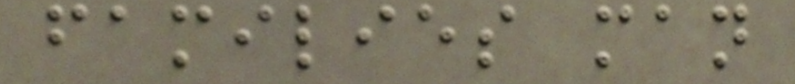families man
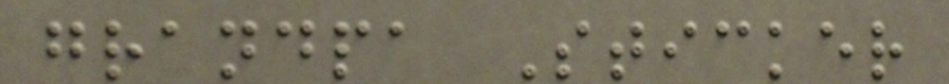grandpa Sticker
